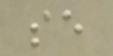se
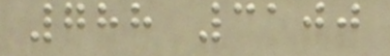788 3100
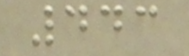443
